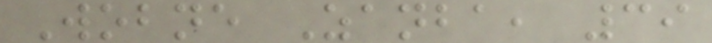Wobne Zanba, 39
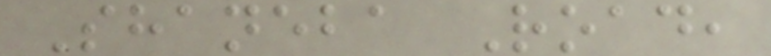Shaneba Road,
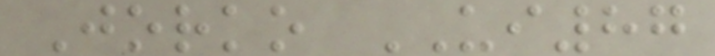Jorko UI87
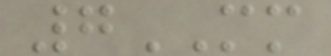7MM
